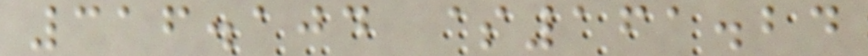316.104 $161.24
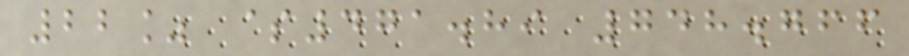22% $471.89 748.766
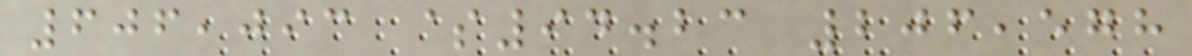606,093 $94.23 206,578
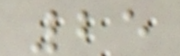25
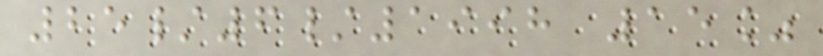25/6/1998 15%
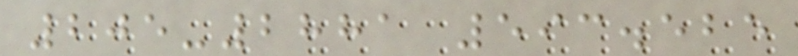205-2881 593.525
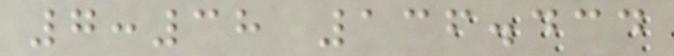7:38 136.434
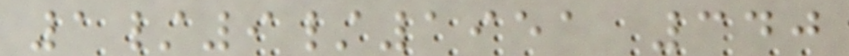1/9/1951 340
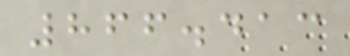866.413
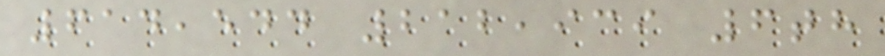614,544 212,939 6th
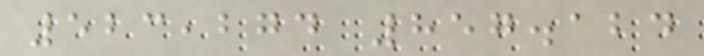523,274 857.124
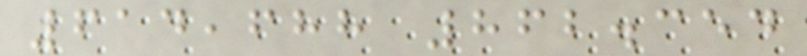614,688 862.354
